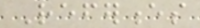References
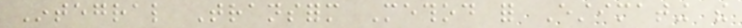Integral Transform Method for Estimating the
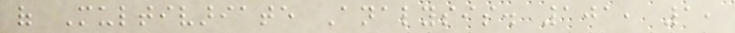of Multivariate Analysis. 101, 1,
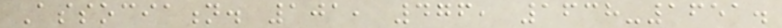Association. 101, 476, 1638-1651.
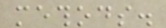methods.
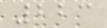223
